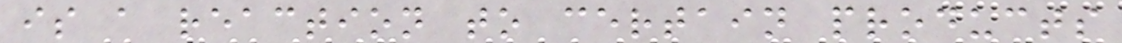is a reaction to certain products
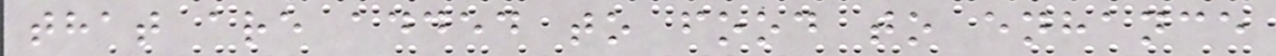that are added to food to enhance
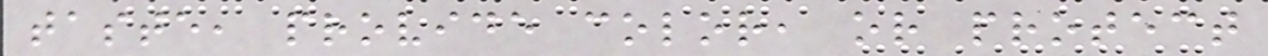taste, provide color, or protect
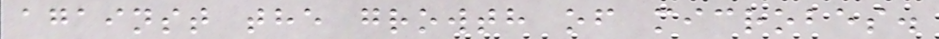against the growth of microbes.
